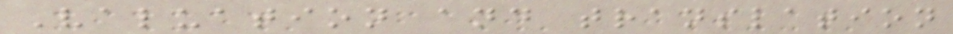Valuation and translation
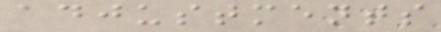adjustments
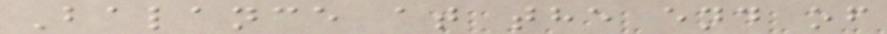Balance at the end of
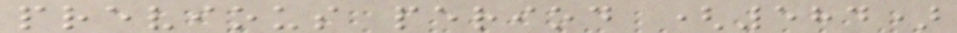previous period (584)
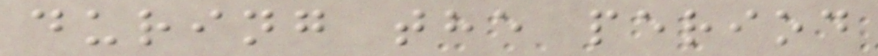during the period
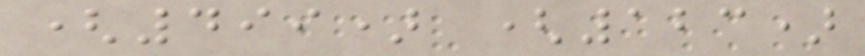(499) (123)
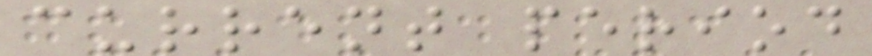current period
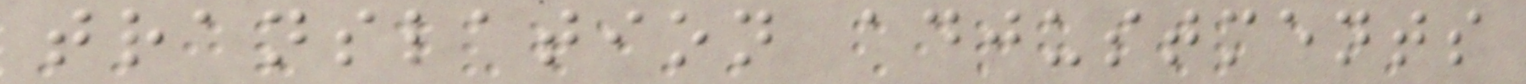translation adjustments
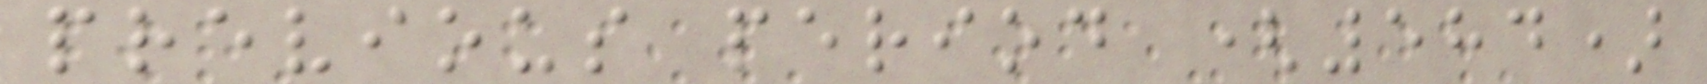previous period (584)
